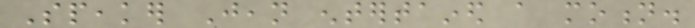Speaker Jean entertained a motion.
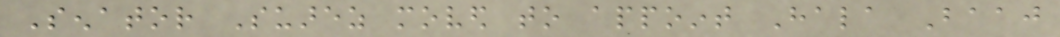Senator Suarez moved to appoint Hala Baaj
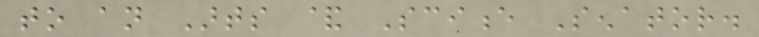to an Arts & Science Senator.
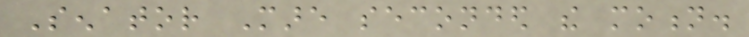Senator Mare seconded the motion.
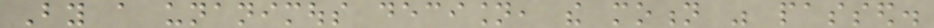By a unanimous decision, the motion was passed.
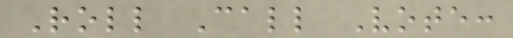Roll Call Vote:
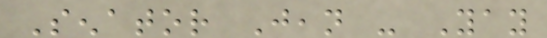Senator Jean - Yay
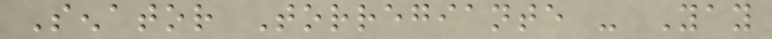Senator Torregiante - Yay
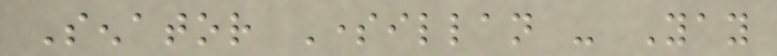Senator Someillan - Yay
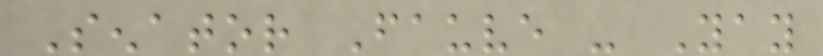Senator Fauve - Yay
